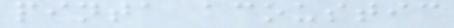pinta acoustic
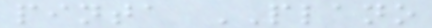pinta PLANO
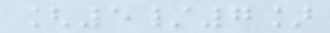[5/7]
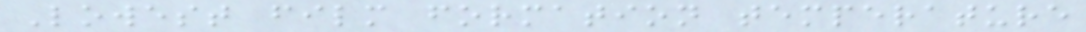Lowest film formation temperature
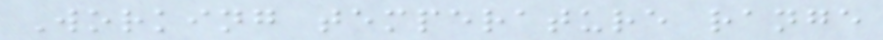Working temperature range
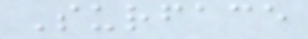Surface
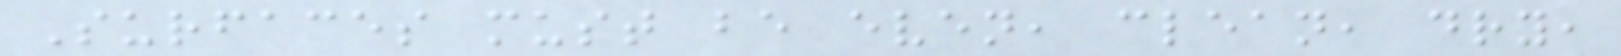Surfaces must be even, clean, dry,
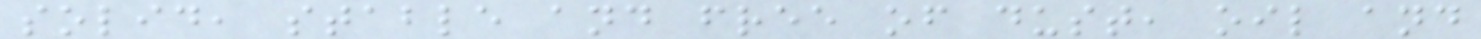solid, stable and free of dust, oil and
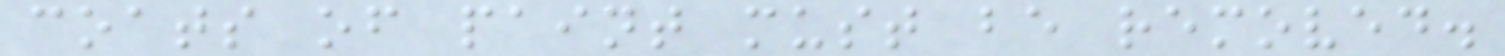coats of paint must be removed.
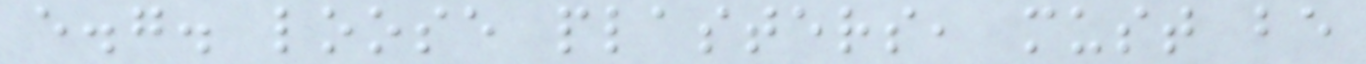e.g. loose plasters, must be
